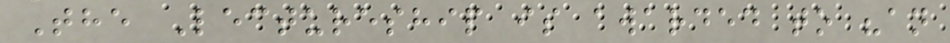The Lectureship is awarded to "an
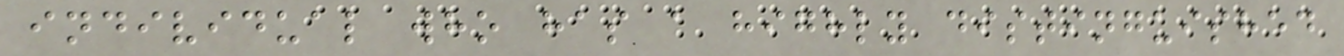individual who has a highly distinguished
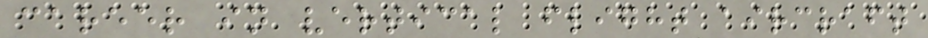career in vertical flight aircraft
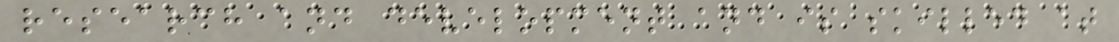research and development and is skilled at
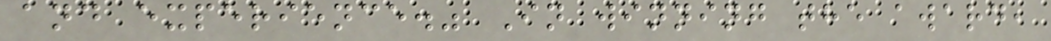and experience." In winning the award,
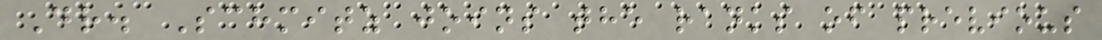Dr. Schmitz joins the ranks of previous
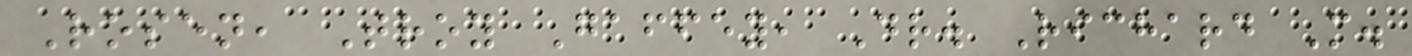Rosen, Troy Gaffey, Dr. Richard M.
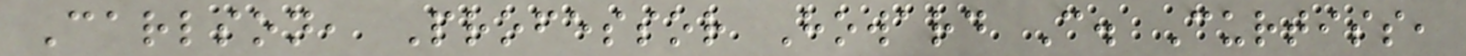Carlson, Professor Howard C. Curtiss,
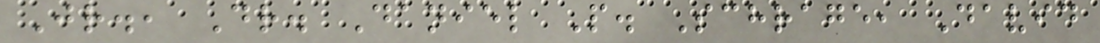Jr., Dr. Daniel P. Schrage, David
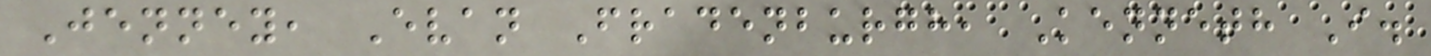Jenney, Evan Fradenburgh, Kenneth I.
